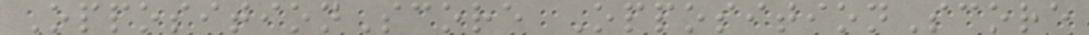OppositionScore OppositionScore
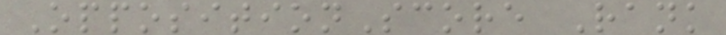OppositionScore Rank
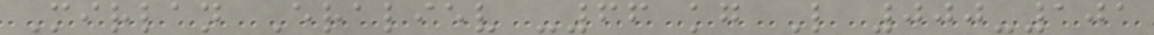Mirlan Eraliev -66 kg L 000-101
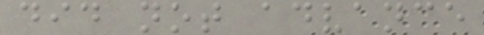did not advance
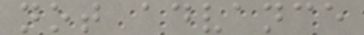not advance
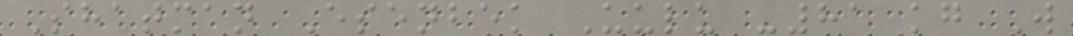Shatman Esenbek Uulu -81 kg W
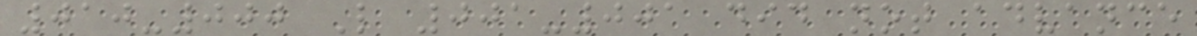010-000 L 001-001 did not advance
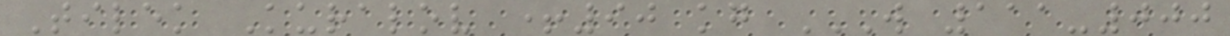Tilek Kuralov +90 kg W 111-000
